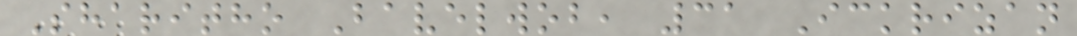Sharitho Bavelwob, 31 Ickrizan
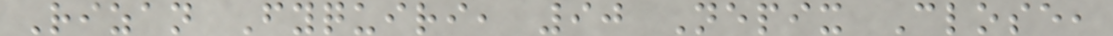Rizan Fyquiri, 90 Nepix Close,
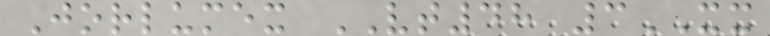Jorlumex VT48 3XX
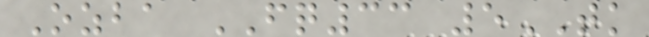Ozba FQ33 5TK
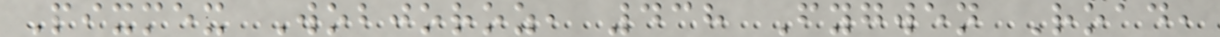Pixmex Wobjoroz, 438 Fygwen Road,
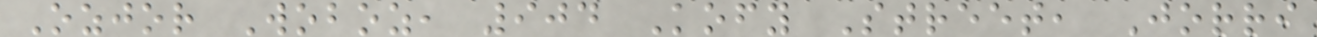Ozjor Woboz, 904 Kofy Street, Jorri
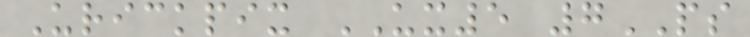Urickpix UX5 7PS
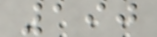190
